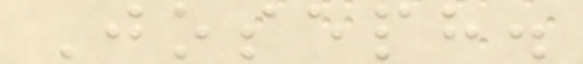Joseph.
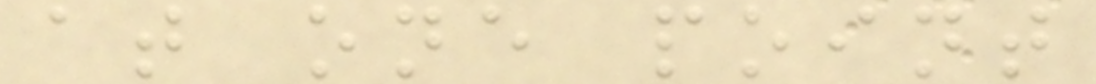at one point
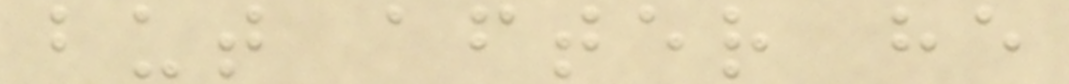but after he
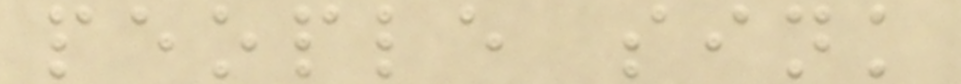people sink
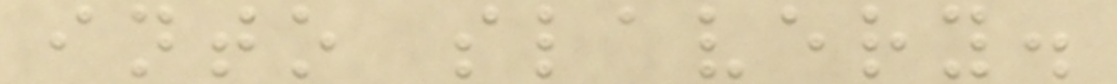into slavery.
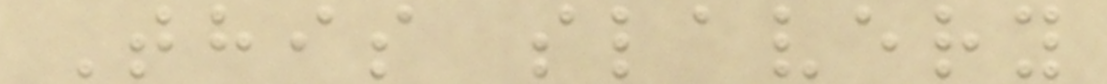This slavery
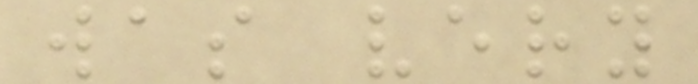was very
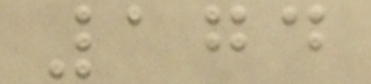174
